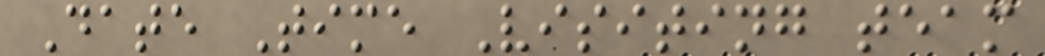Date Time Visiting team
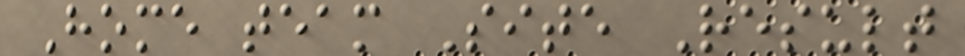Home team Site Result
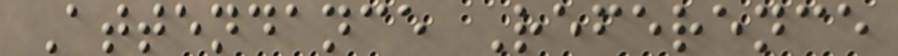Attendance Reference
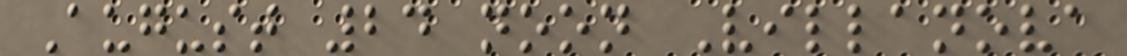August 24 noon Villanova
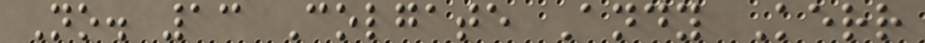No. 13 Colgate Andy Kerr
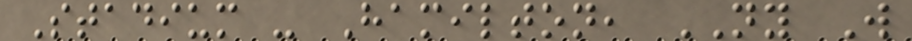Stadium - Hamilton, NY W
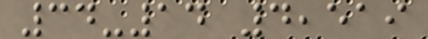34-14 4,519
